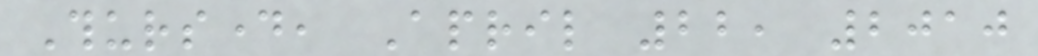Thursday, April 22, 2010
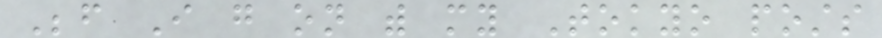Before I go on with my Tokyo posts
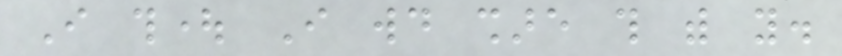I thought I would share this with you.
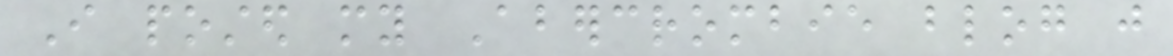I posted my Abercrombie blog just
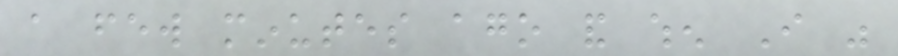a few minutes ago and when I was
